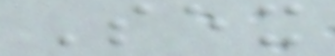Sex
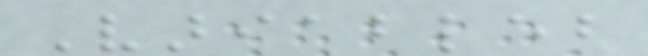Variableb
